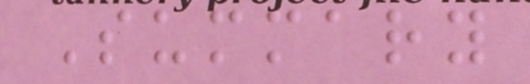Summary
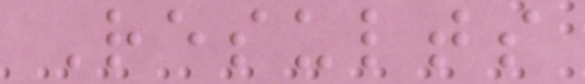Results
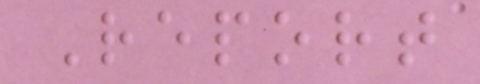Report
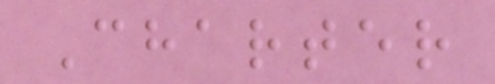Charter
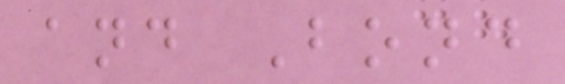and Bond
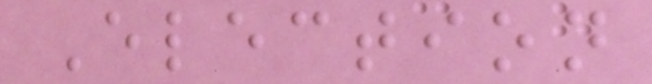Election
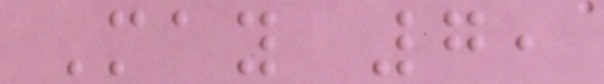May 7,
